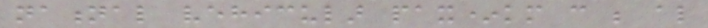national vehicular pax*km can be also
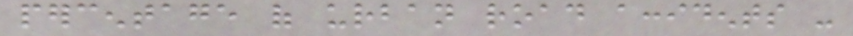percentage of urban road accidents -
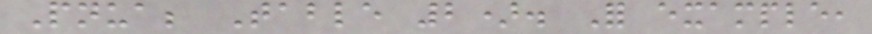Pnua; Table 2). For example,
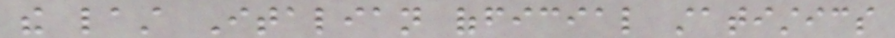the last Italian official statistics
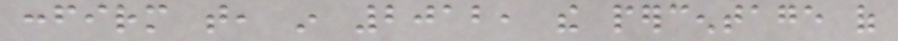confirm that, in 2012, the percentage of
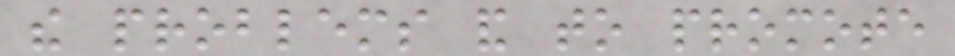the problems and to promote
